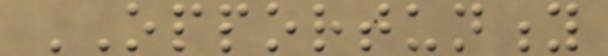OPPORTUNITY
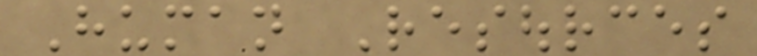Human Resources
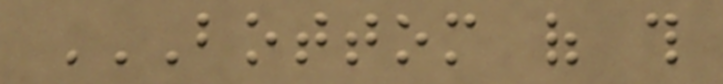BOTTOM OF THIS
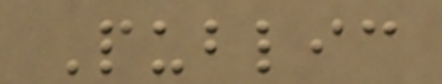Public
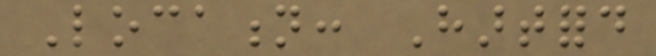Location: Hartford
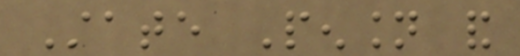State Pension and
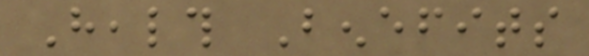Health Benefits
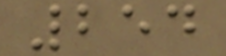254
